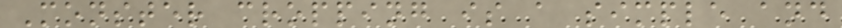Monster cropping is a simple and
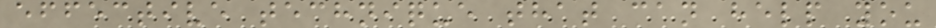effective technique that can help you
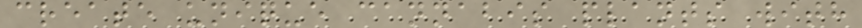create unique cannabis plants with
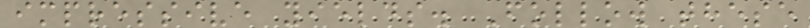impressive yields. Follow these
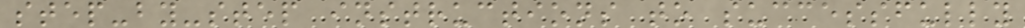step-by-step instructions to successfully
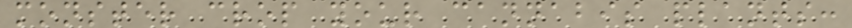monster crop your cannabis plants:
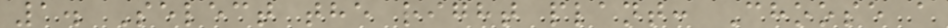1. Select the right plant: Choose a
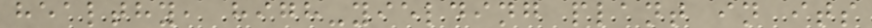healthy, high-yielding plant in its
